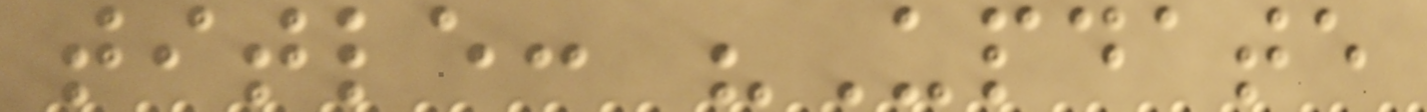title: "Update
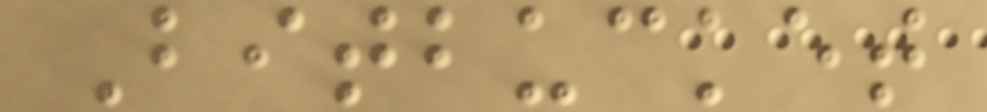Bitbucket
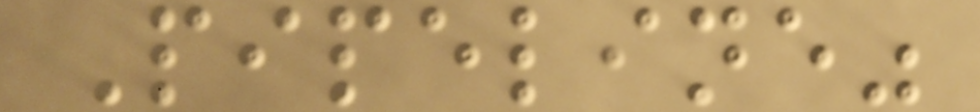Pipeline"
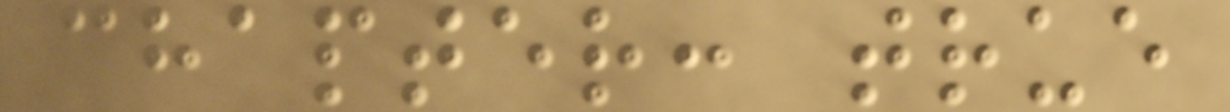chapter: true
